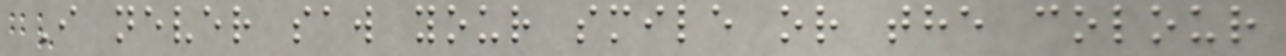I never saw your smile or the colour
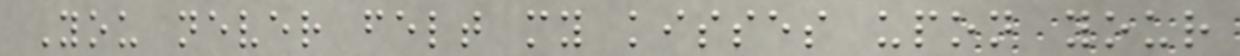You never felt my kisses upon your
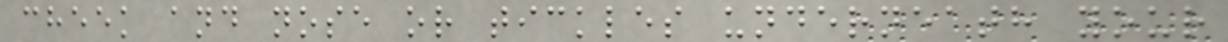cheek and nose or tickles underneath your
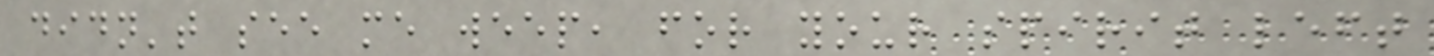didn't see me weep, for your spirit left
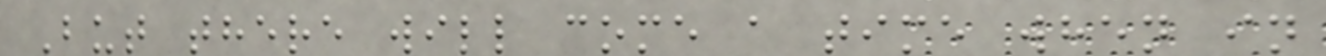But there will come a time when in
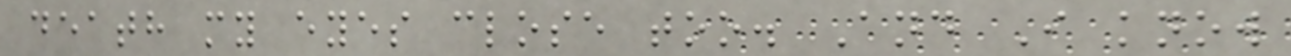death my eyes close too. And I know
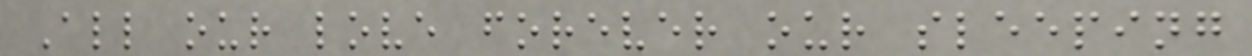All our love forever our sleeping
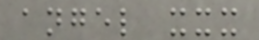angel xxx
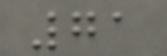71
